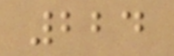224
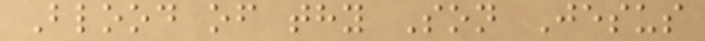Blood of thy Son Jesus
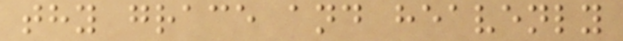thy grace and heavenly
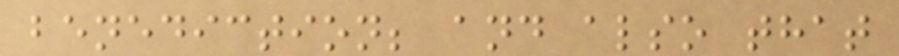benediction; and also that
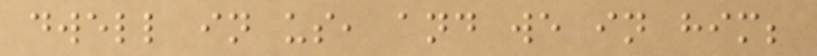dwell in us, and we in him;
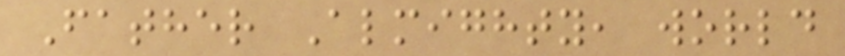Father Almighty, world
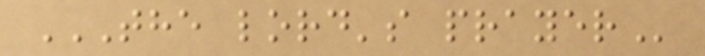THE LORD'S PRAYER
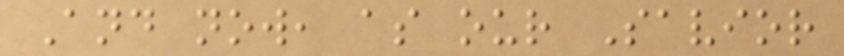And now, as our Savior
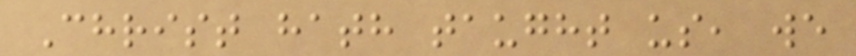Christ hath taught us, we
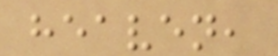heaven,
